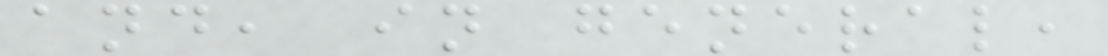and, in general,
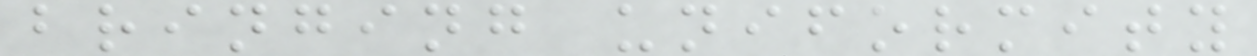bringing uniformity
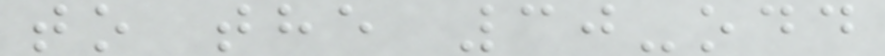to the 30-odd
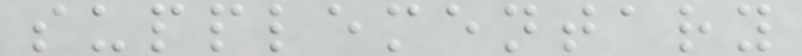supplementary
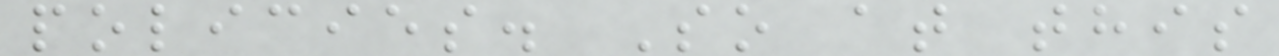policies. So at this
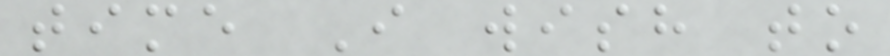time I wish to
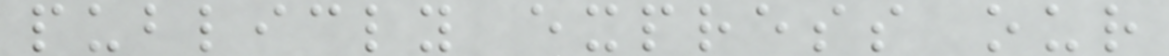publicly express our
